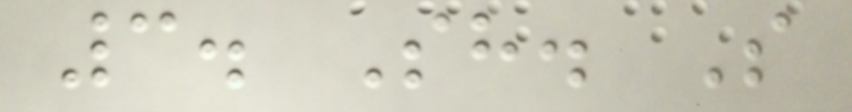3. Sh. S
